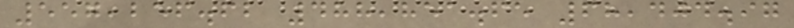557,256.62 488,851.65 68,404.97
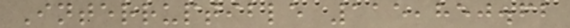Interruptible 115,850.62
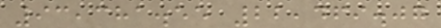93,381.55 22,469.07
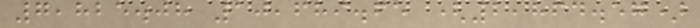7,825.08 10,689.65 (2,864.57)
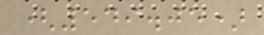(549.05)
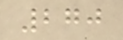270
